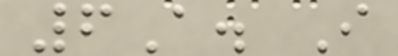6A. I
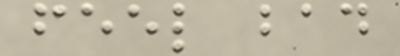feel bad
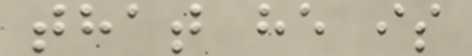that he is
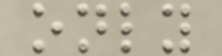only
